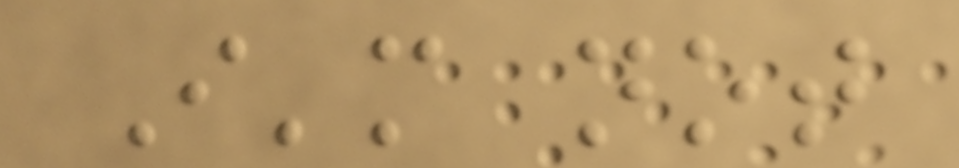I'm not
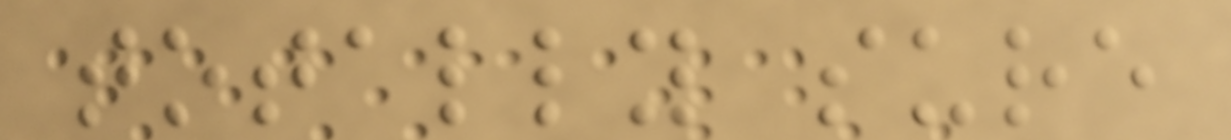totally sure
